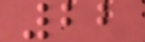22
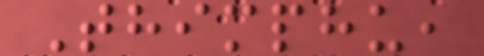Thimphu,
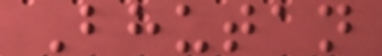Bhutan
